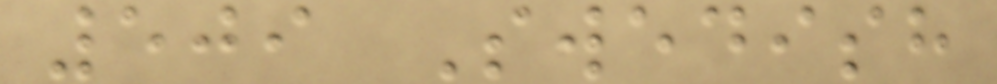509 Swedish
